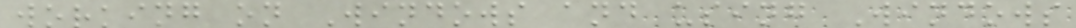working on Windows and using Windows
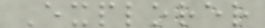Explorer
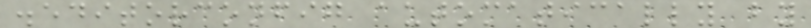.editorconfig automatically by
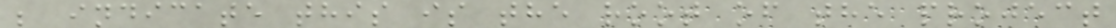; indicate this is the root of the project
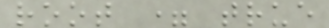root = true
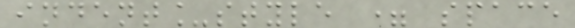indent_style = space
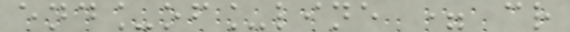end_of_line = cr
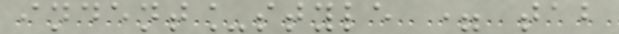indent_style = tab
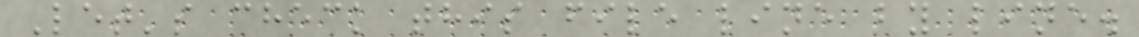Let's check this file line by line.
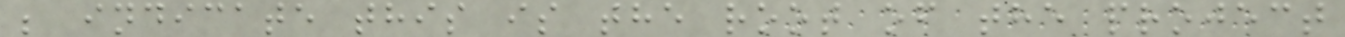; indicate this is the root of the project
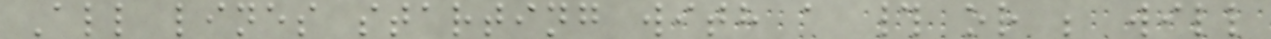All lines starting with a # or ; will
